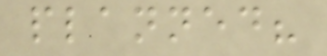planned?
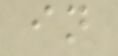in
